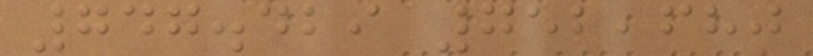747.429 752,680
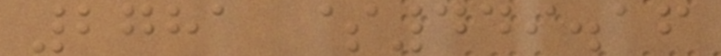2781 $449.16
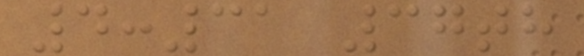4:31 37th
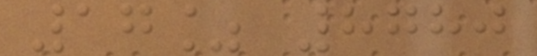17% 8780
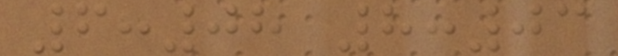6:08 8:03
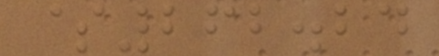$262.24
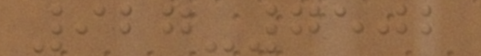927-7502
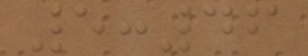5:46
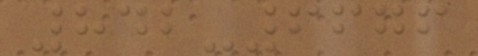842-6676
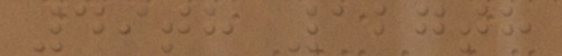49th 127th
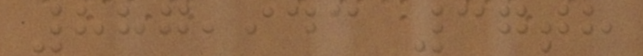887,943 37th
